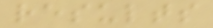results
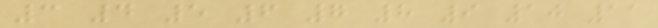3 4 5 6 7 8 9 10 11
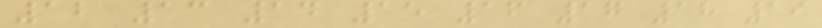12 13 14 15 16 17 18 19
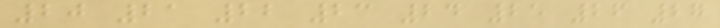20 21 22 23 24 25 26 27
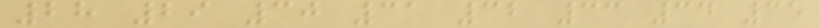28 29 30 31 32 33 34 35
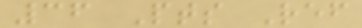36 Pts Ref
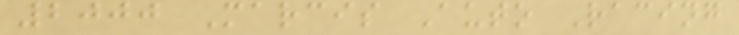2000 Marcis Auto Racing
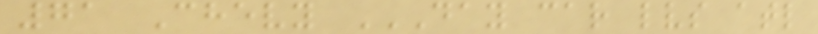71 Chevy DAY CAR LVS ATL
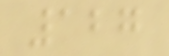127
